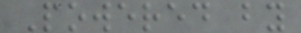Powered by
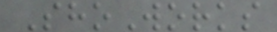ShoWorks
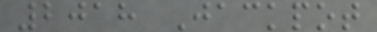2018 Jackpot
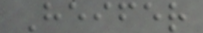Heifer
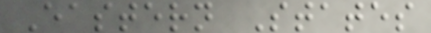Eastern States
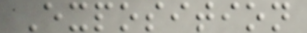Exposition
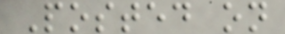Posted on
